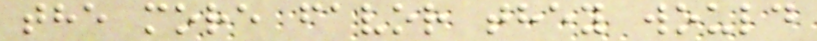the more favor they would
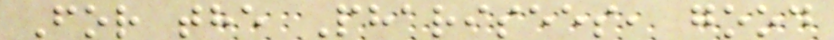For the Pharisees, good
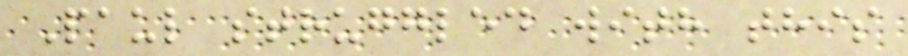Paul struggled with this
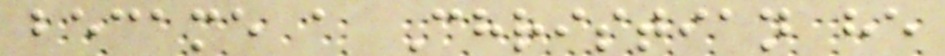became a Christian he
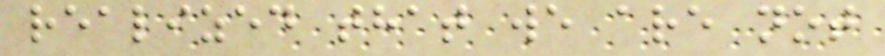realized that we are not
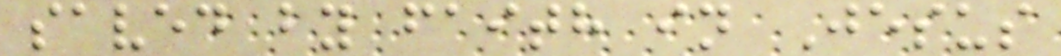saved by faith in Jesus
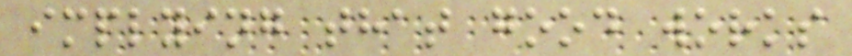implying that good works
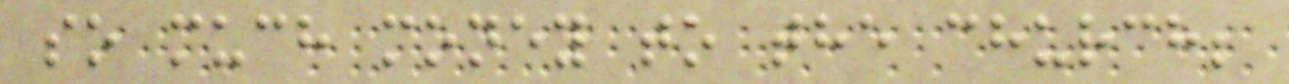so much money to the church;
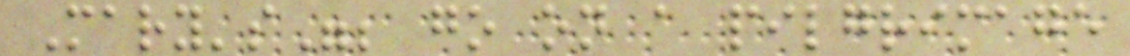Mary's"; go on a pilgrimage
